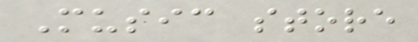Music store
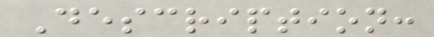Description:
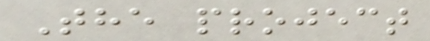The project
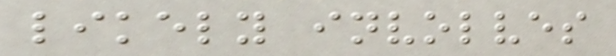likely involves
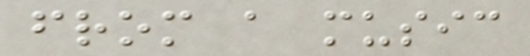from a music
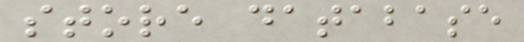store database
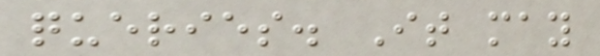queries. It may
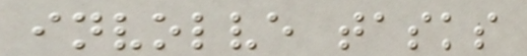involve tasks
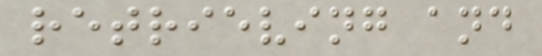retrieving and
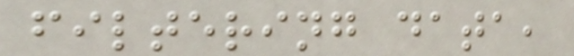filtering data,
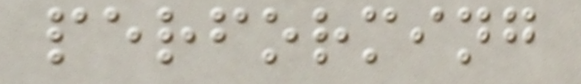performing
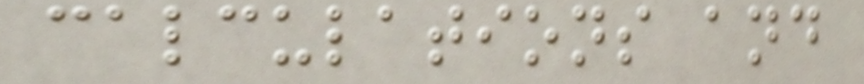calculations and
